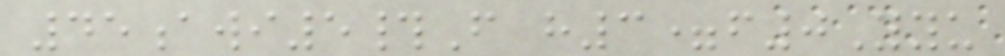45awi5#F h3=f0Yyu
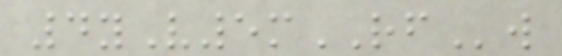4yV5mRFw
